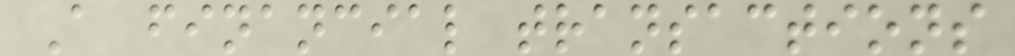A financial transactions
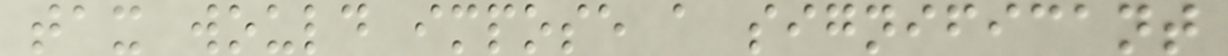tax would impose a significant
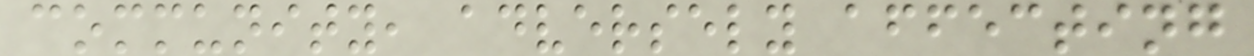community, adversely affecting
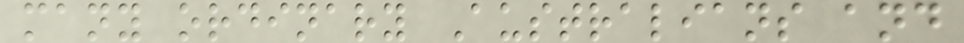many ordinary Australians and
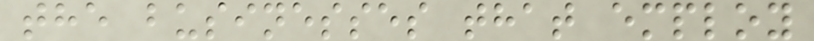the businesses that employ
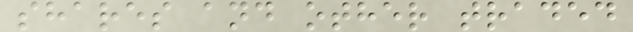shares and other traded
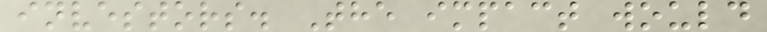investors. The impact would
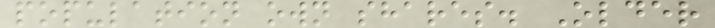population own shares. Older
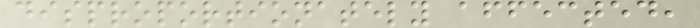disproportionately affected,
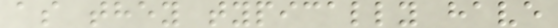as they typically have
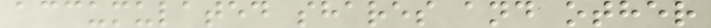accumulated shares and other
